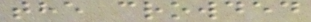the crowded
